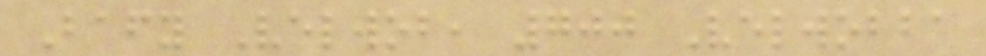Bafy Velwob, 700 Velwobba
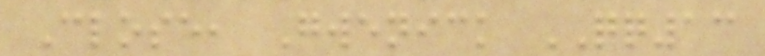Close, Gwenick QQ13
